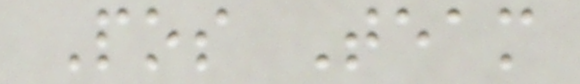Pos Team
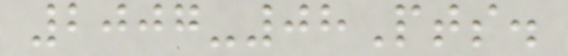2007-08Pts.
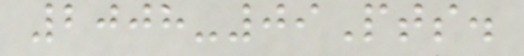2008-09Pts.
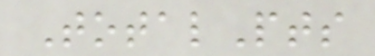TotalPts
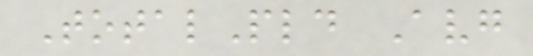TotalPld Avg
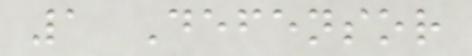1 Defensor
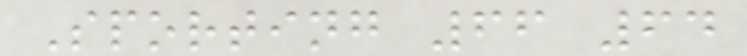Sporting 66 64
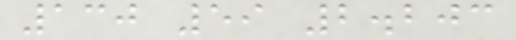130 59 2.203
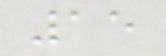15
